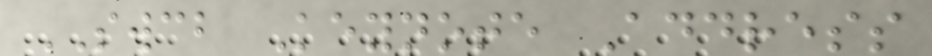SWCB Keynote Address
